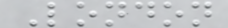London
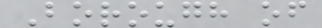Borough of
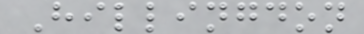Hillingdon
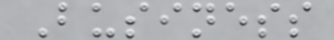Business
